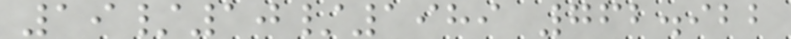19/10/1989 762.922
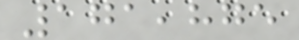171,875
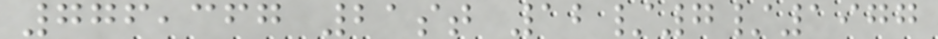776,367 21st 12/7/1977
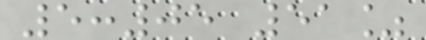5:05 51%
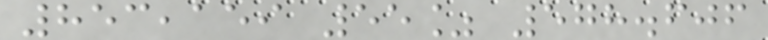853,159 55% 578.606
